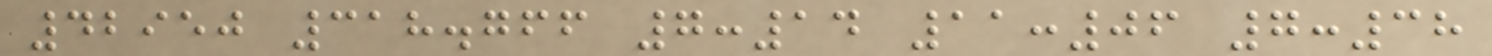42950 318.766 7:14 11:06 7:38
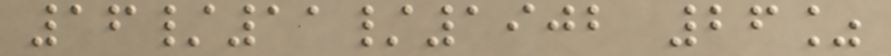16/11/1902 26%
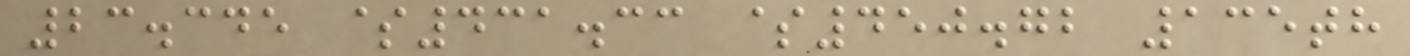23.345 $431.33 $450.72 135th
